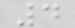4
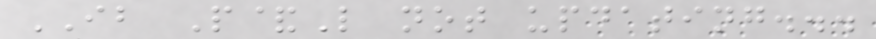IB P&L not updating...
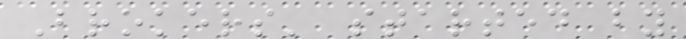Brokers' started by
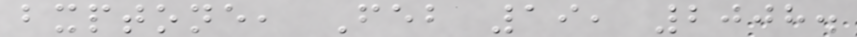bxptone, Feb 19, 2008.
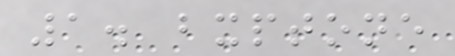1. bxptone
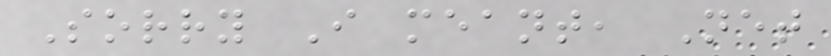Sorry I meant, Net
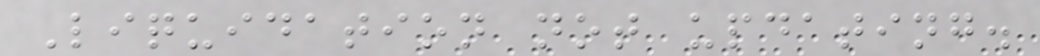Liquidation not updating.
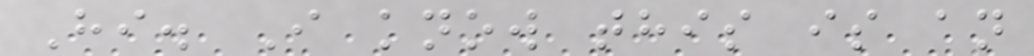Hi. I know this is an
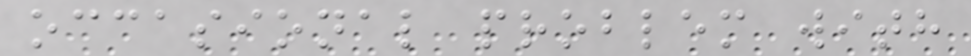occasional problem with
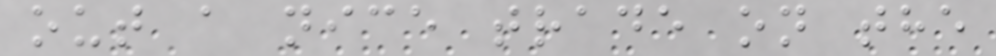out a nice trade on the
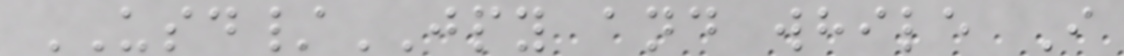USD/JPY and while I
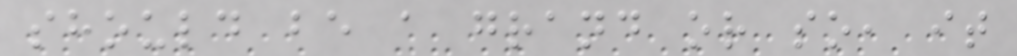should be a grand or so, it
